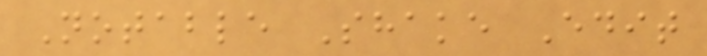Notable Shake Edit
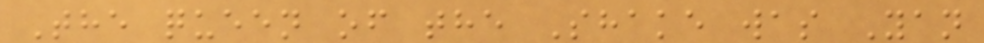The queen of the Shake was Yan
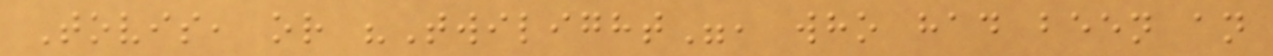Tovis, or "Twilight", who had been an
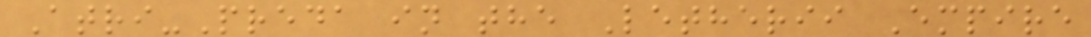Atri-Preda in the Letherii Empire
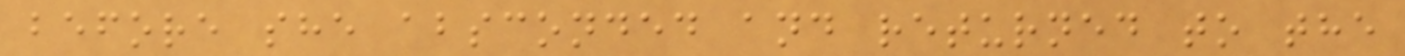before she absconded and returned to the
